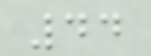44
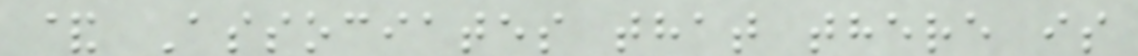& Associates that there is
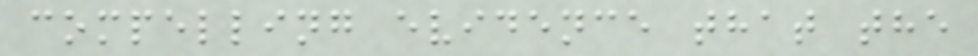compelling evidence that the
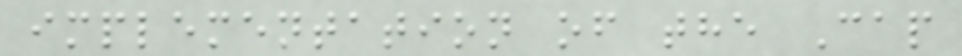implementation of the Cap
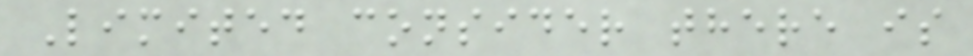Limited consider there is
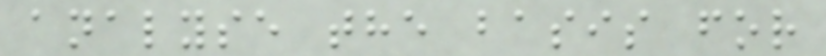analyse the basis for
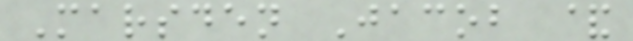Marsden Jacob &
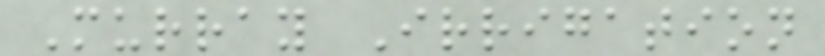Murray Irrigation
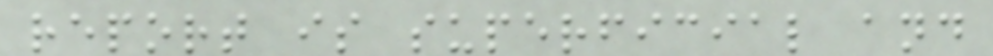report is superficial and
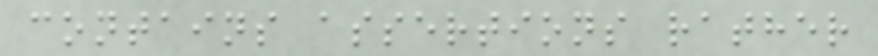contains assertions rather
